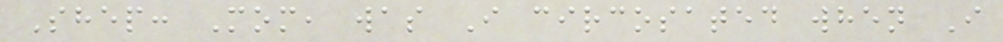Shep: Mom, was I circosated when I
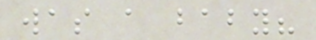was a baby?
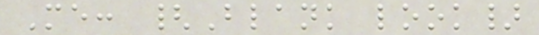Me: {Blank look}
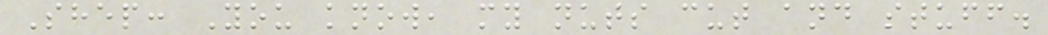Shep: You know, my nuts cut and stuff.
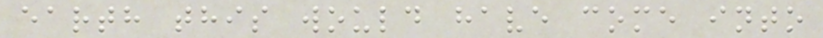earth this would have come into
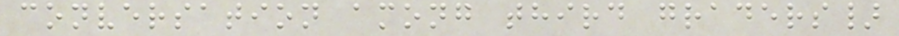conversation among third graders}
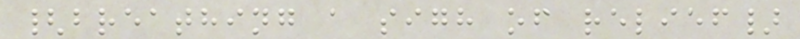{breathing a sigh of relief}
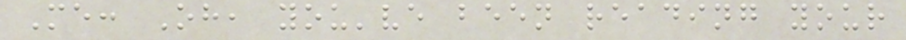Me: Oh, you've been reading your
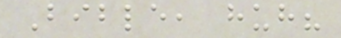Bible, huh?
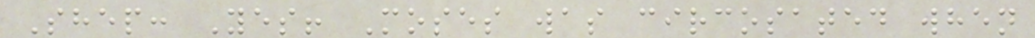Shep: Yes! Moses was circosated when
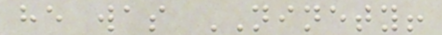he was NINETY!
